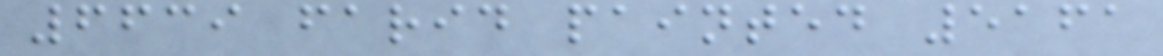6639 farid painted 5161
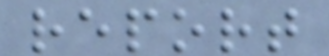report
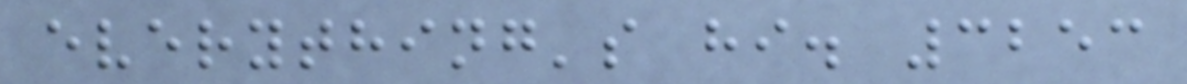everything's hi. 3253
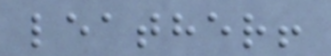leather!
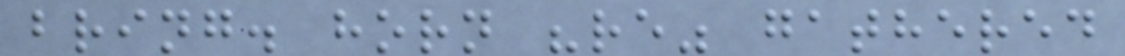bring. horn "re" gathered
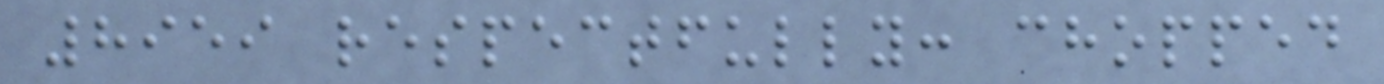8959 respectfully: chopped
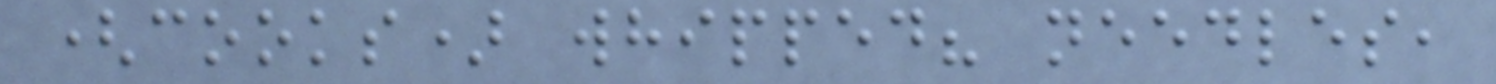(cooks) whipped? needles,
